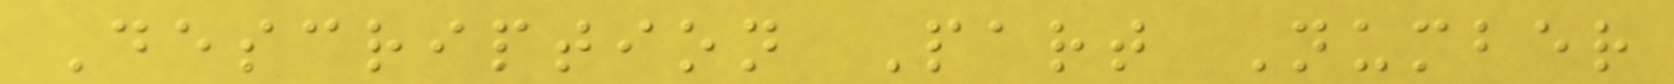Description Part Number
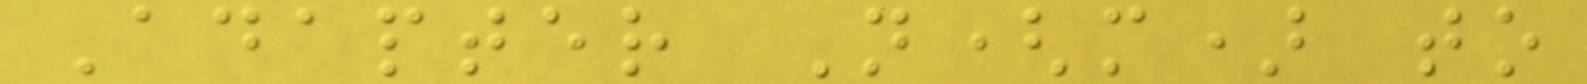Adapter N(m) to
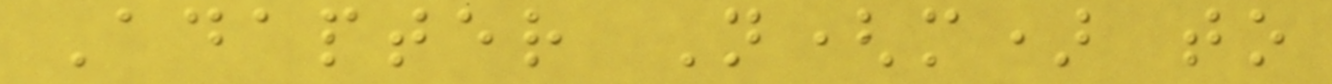Adapter N(m) to
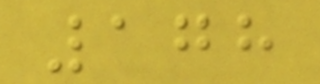178
